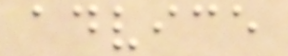advice
